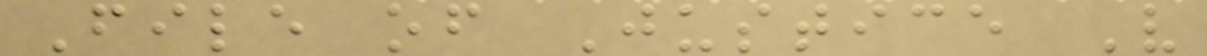File of Justice V
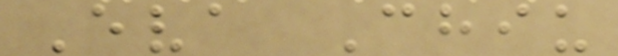Eva Chiu
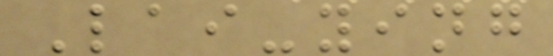Lai-ying
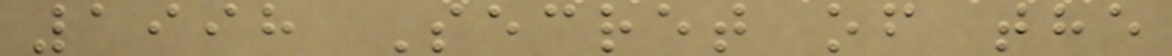1998 Secret of the
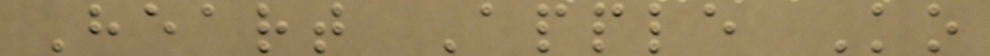Heart Apple Ko
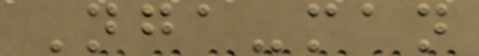Nga-man
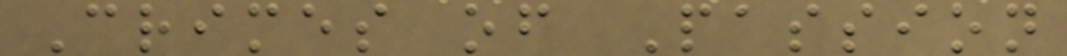Crimes of Passion
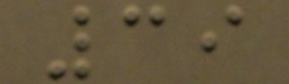39
